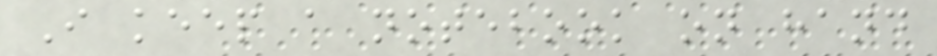I keep a notebook on hand
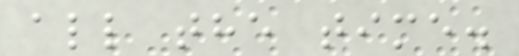all the time.
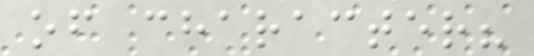of character?
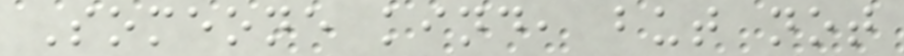Someone kind, but not
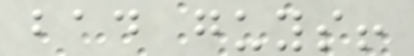bad guys!
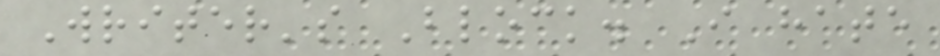Writer's Block. I hate
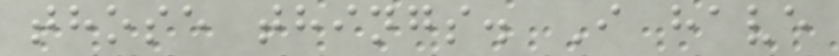those things. I have
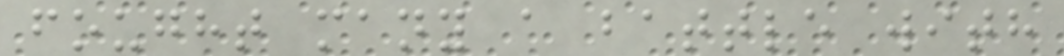fought many a battle with
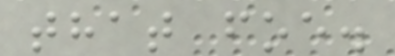that foe.
